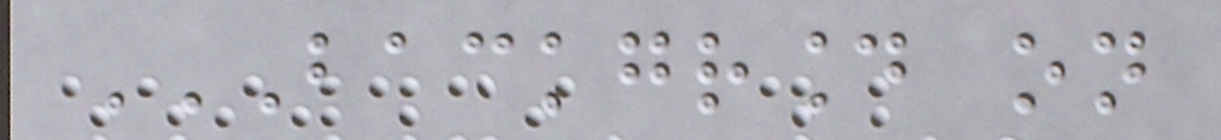BACKGROUND ON
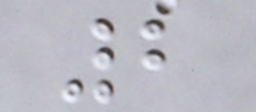2
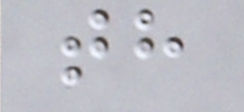th
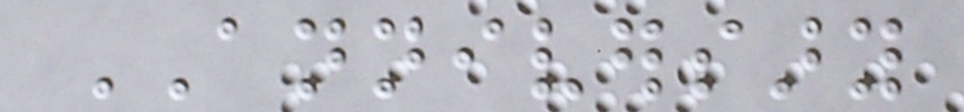ANNIVERSARY
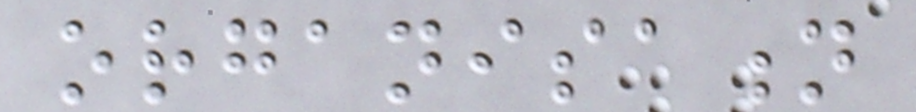organisation
